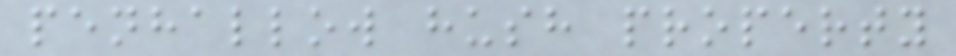penhallow hush property
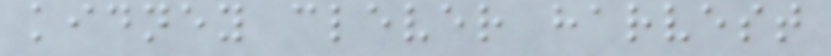kidney clever harvest
